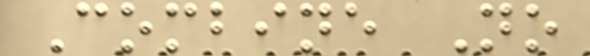Combine No
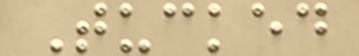Tucked
